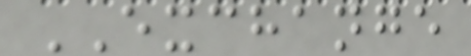EXCHANGE
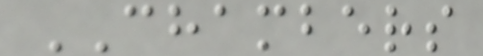CHAMBERS
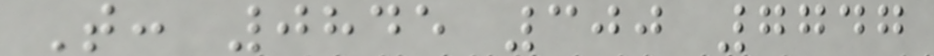T: 0845 300 7747
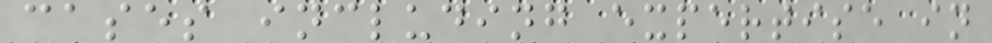cases including expertise in
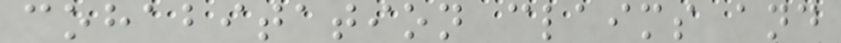cohabitation claims and
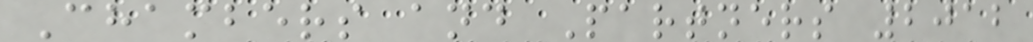Chambers and Partners 2012
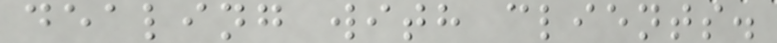dealing with clients.
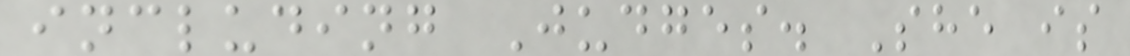including Judges. She is
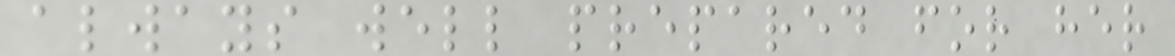always well prepared for her
